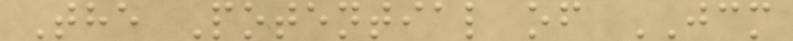The Potential of JCM
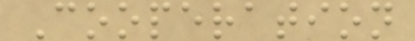Cooperation
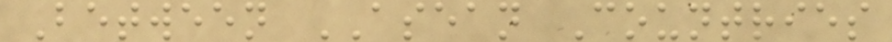Between ASEAN Countries
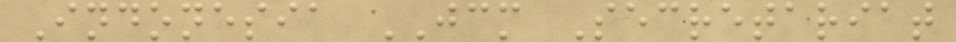Indonesia JCM Secretariat
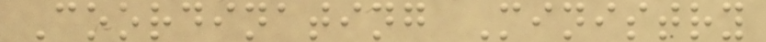Coordinating Ministry
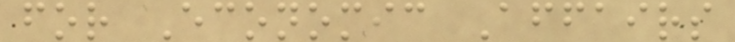for Economic Affairs
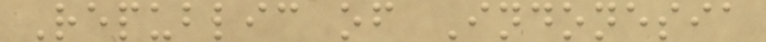Republic of Indonesia
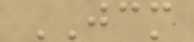JCM
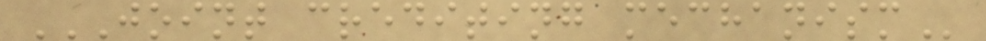JOINT CREDITING MECHANISM
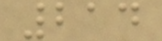214
